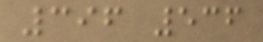396 536
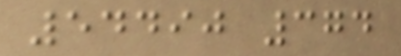54490 374
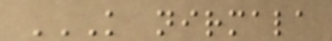K NIRMALA
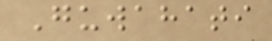Guwahati
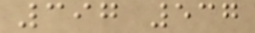397 537
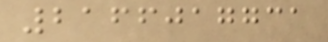2166017731
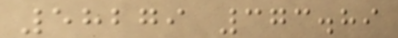58279 373.89
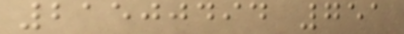21500494 751
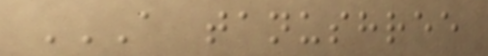A TANUSHREE
